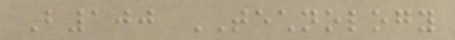B100 TECHNOLOGY
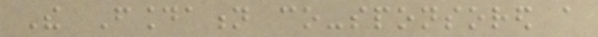The Foundation co-sponsored a
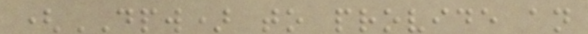(DPW) to provide an
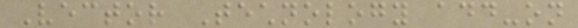Vector Technology add-on
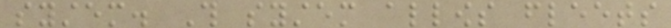system. This system allows fleets
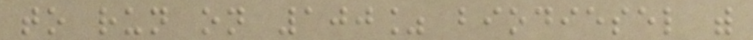to run on 100% biodiesel with
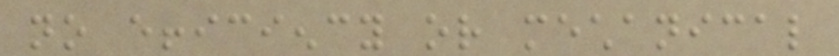no efficiency or mechanical
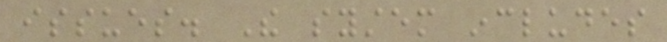issues. The system includes
